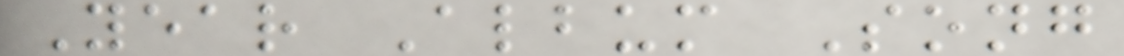Year Album Song
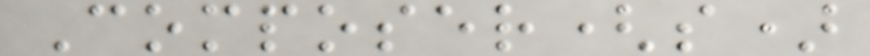Composer(s)
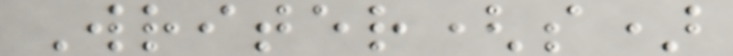Writer(s)
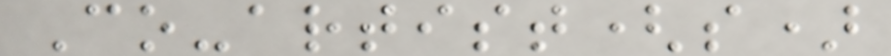Co-artist(s)
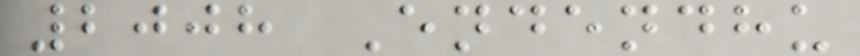2008 Endendhu
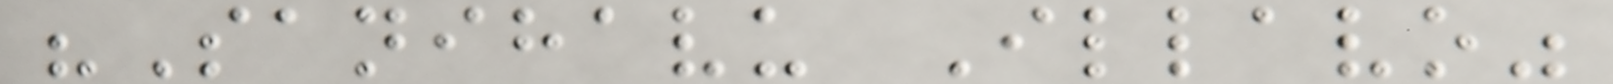"Sanihavu Illavo"
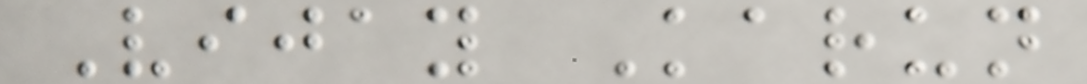Vijay Karun
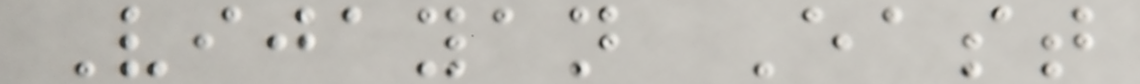Vijayan East
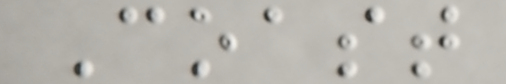Coast
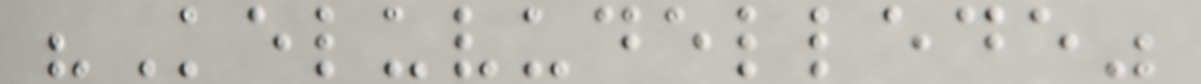"Keluvudellede"
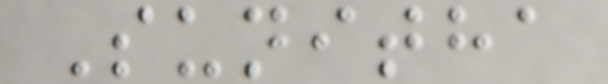Sunitha
